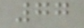77
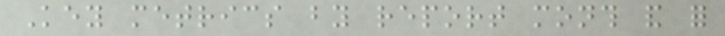Key metrics by report month and for
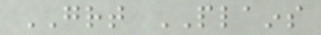GREAT PLAINS
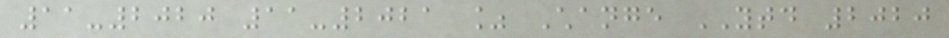11-2020 11-2021 % Change YTD 2020
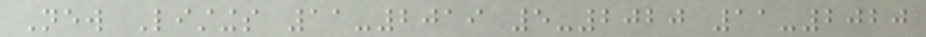New Listings 11-2019 5-2020 11-2020
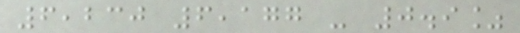6,230 6,177 - 0.9%
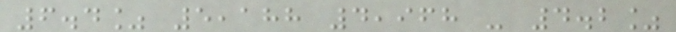6.4% 5,188 4,968 - 4.2%
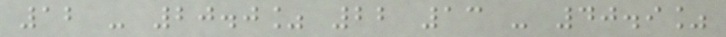12 - 20.0% 22 13 - 40.9%
